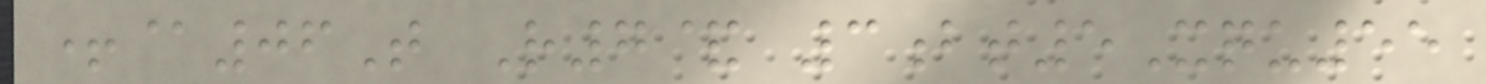+@06T R7& 3bt5Xqu55
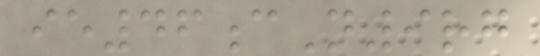ie46cN9rg
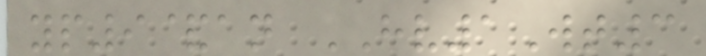yp9&an HV1Wt3
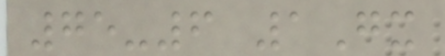75-6 1Gx
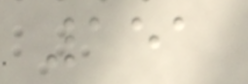151
